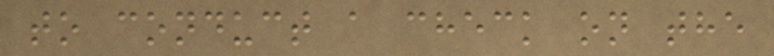to conduct a check on the
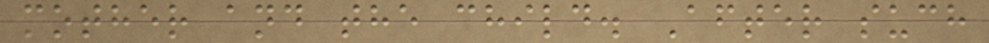mother and the child. After such
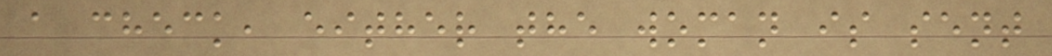a check, either the woman is sent
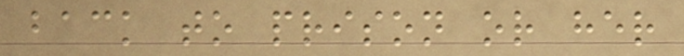back to prison or her
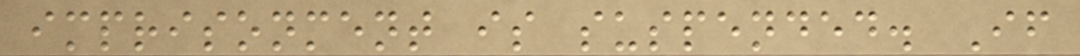imprisonment is suspended. If
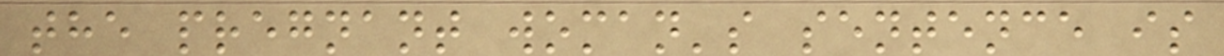the pregnant woman's sentence is
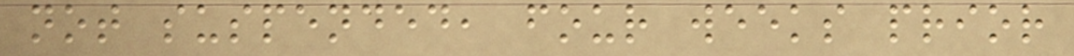not suspended, four weeks prior
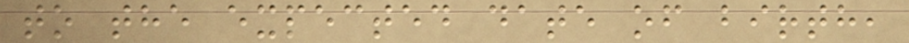to the expected date of birth,
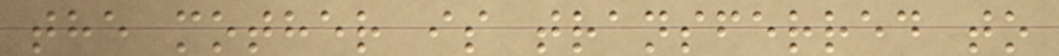the mother is transferred to
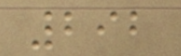292
